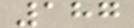187
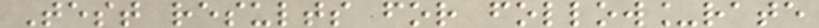Test results for follow_rate
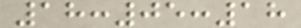18:05:18
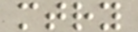mtry
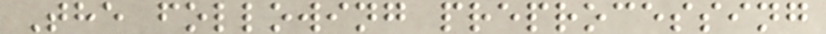The following preprocessing
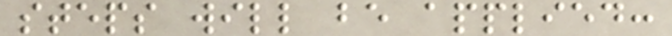steps will be applied:
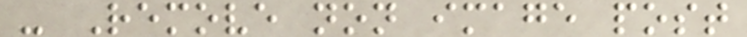- Remove non image post
